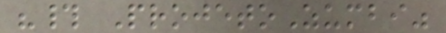"# ProjetoZumbi"
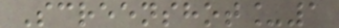Screenshot_1
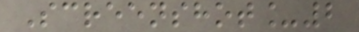Screenshot_2
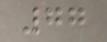77
